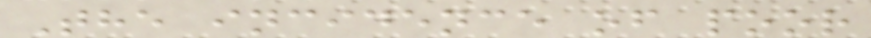The incidence of poor
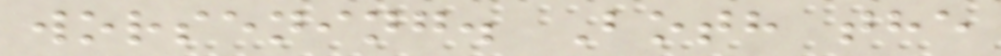worsening. Both the
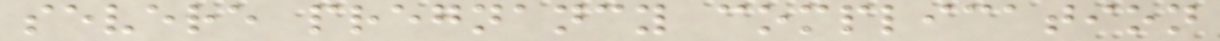severe pregnancy complication
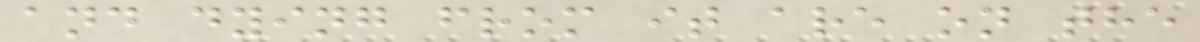and dying from it are on the
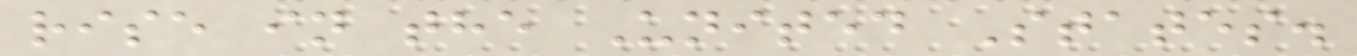rise in the United States.
